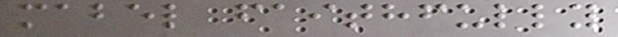mabel faithfully
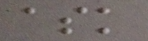ask
